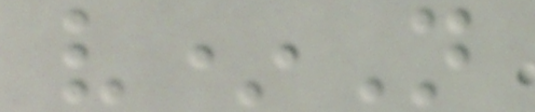v*N
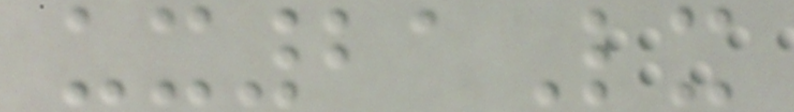ux21Lx
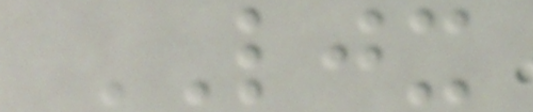LJX
